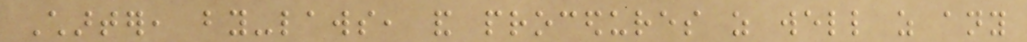Charter, by-laws, and procedures as well as any
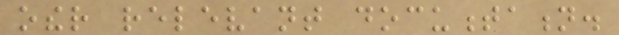other relevant documentation.
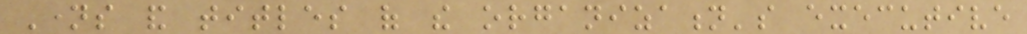Names and titles of the organization's executive
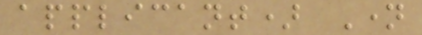applicant) Name
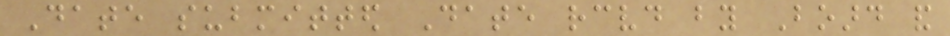Date submitted Date received by Board and
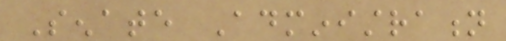Senate Administration
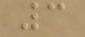3
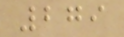279
